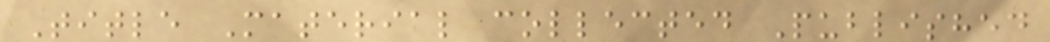Title Material collected Published
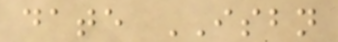date ISBN
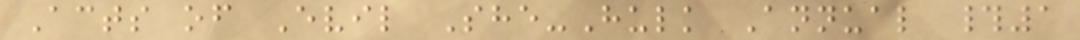Acts of Evil She-Hulk Annual #1
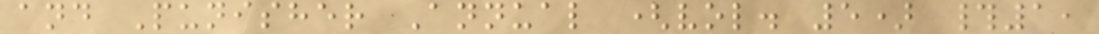and Punisher Annual (vol. 5) #1,
